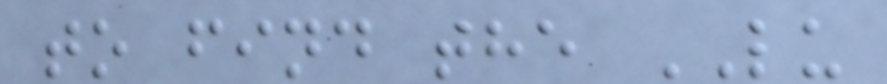to find the LU
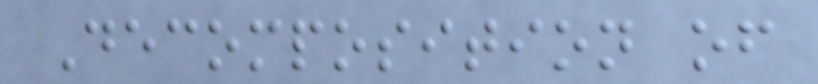Decomposition of
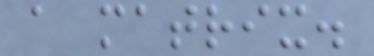a matrix.
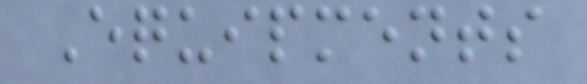Equipments
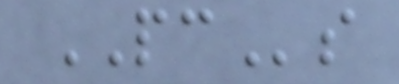PCs
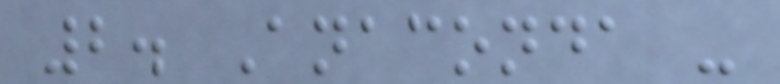2. Anaconda -
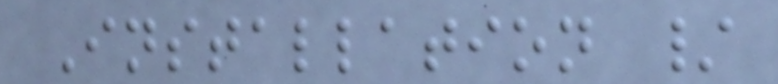Installation /
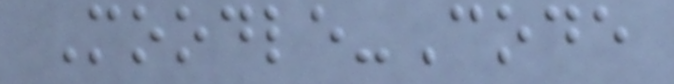Moodle-Code
